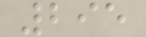295
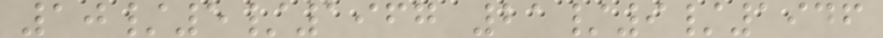10/5/1967 21/9/1946
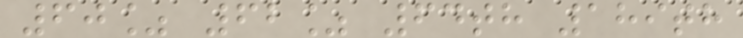60% 62% 64th 189th
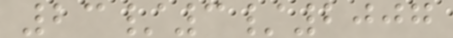23/3/2007
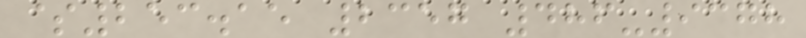$253.15 2357 486-9378
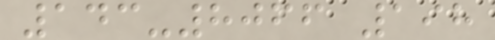143-8066 198
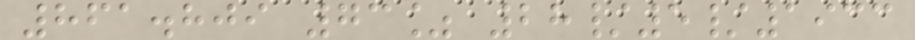861.809 73% 28/5/1933
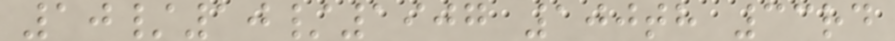10/10/1907 100th 33rd
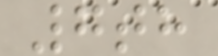7th
